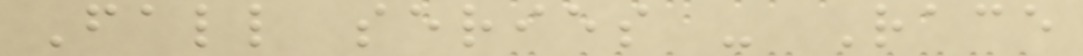Fall series - Race
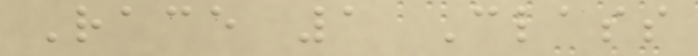Race 1 Class
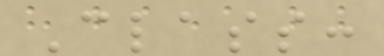Class:
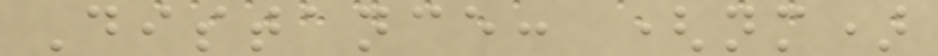Distance: (nm)
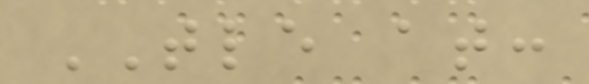TLE at:
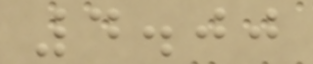4.00
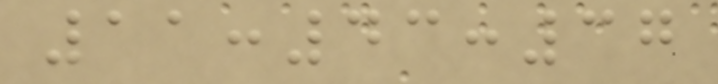11:43:37
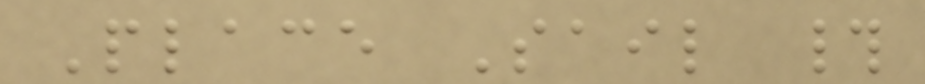Place Sail #
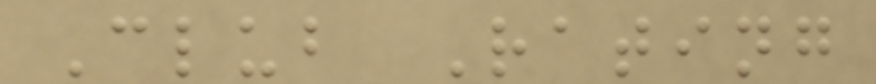Club Rating
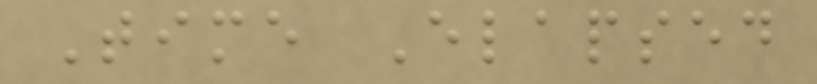Time Elapsed
